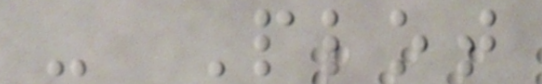- Plot
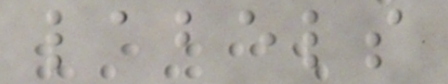labels
